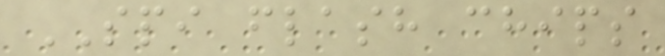SPI flash chips
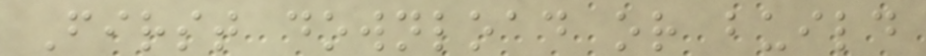First download or build
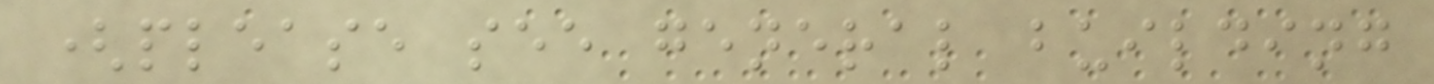(please see general building
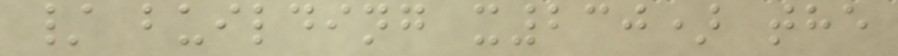/ building x230) the
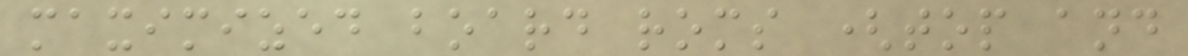maximized board roms (top and
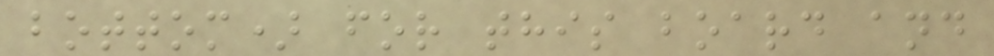bottom) for this board and
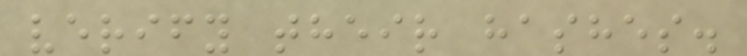verify their hashes.
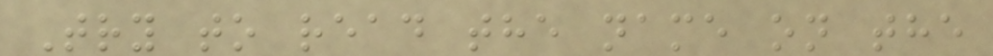Try to read the name on the
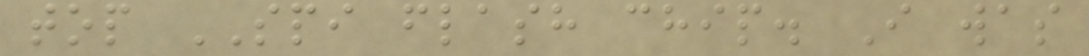top SPI flash chip. I was
